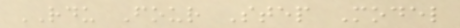RDU Four Step Model
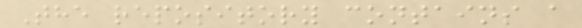The repository contains a
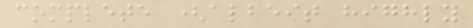complete (albeit highly
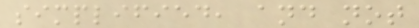simplified, and not
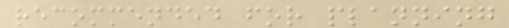recommended for planning
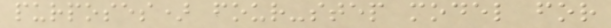purposes) four-step model for
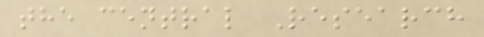the central Research
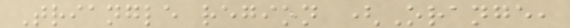Triangle region (Orange,
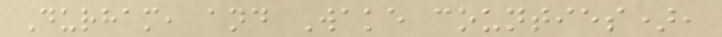Durham, and Wake counties),
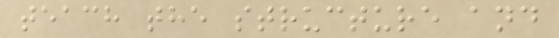teach the structure and
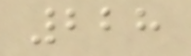228
